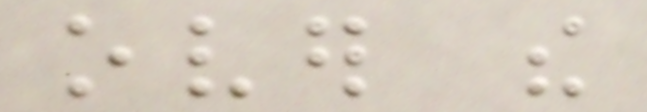over the
